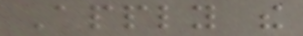Apply the
